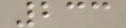233
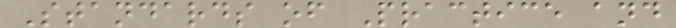Standards of Practice and
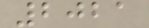2021
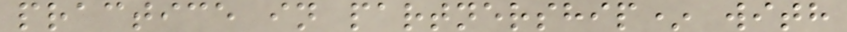practice in partnership* with
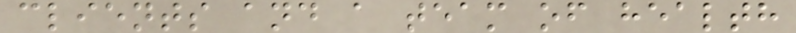clients and a team of health
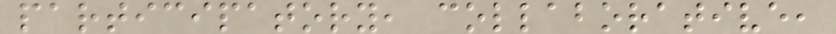participatory, collaborative,
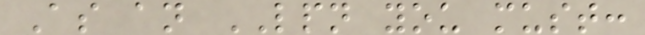As an LPN you must:
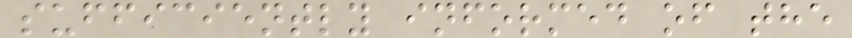sufficiently informed of the
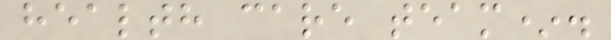health care team*.
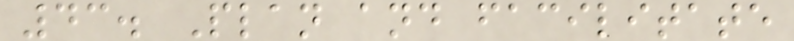43. Plan and facilitate
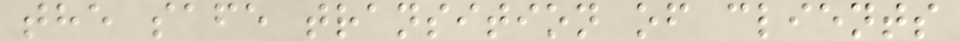the safe transition of clients
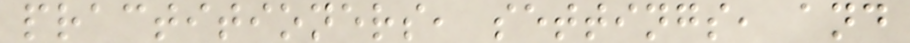practitioners, settings, and
